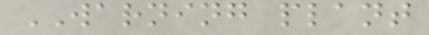WARNING plant
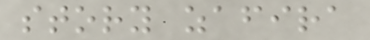story zafira
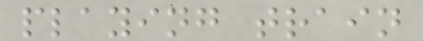playing train
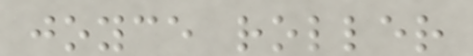joyce roller
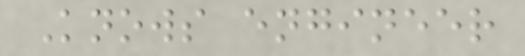Knows engineer
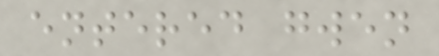entered gwen
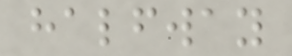halfway
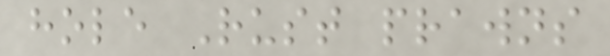hole Rust prawns
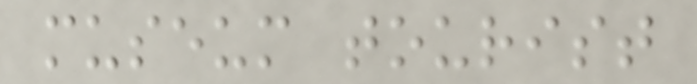museum tourist
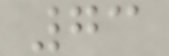73
